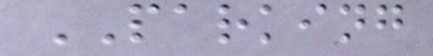PARKING
